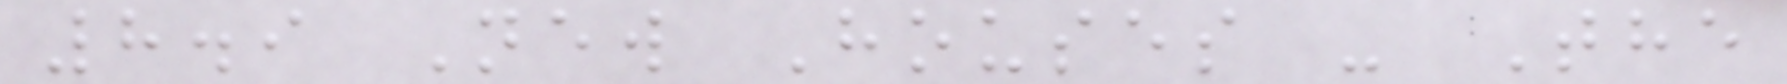8.9 New Houses - The
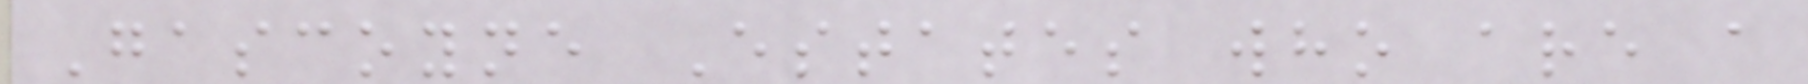Gascoyne Estates who are a
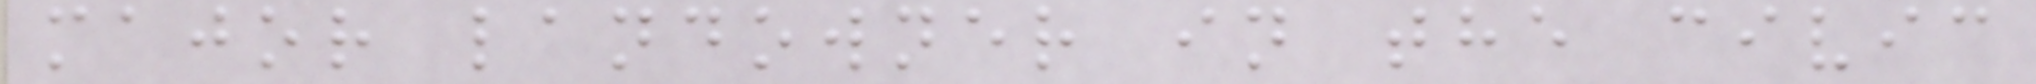major landowner in the civic
